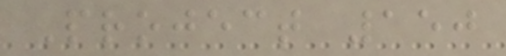Project 150
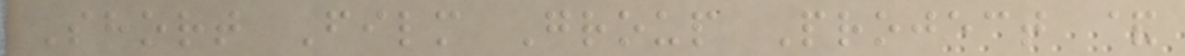Short Film Group Project &
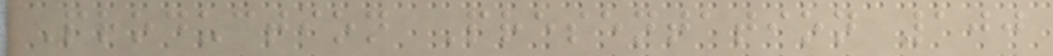Production Presentation 100
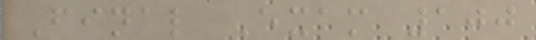Final Exam 100
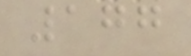177
